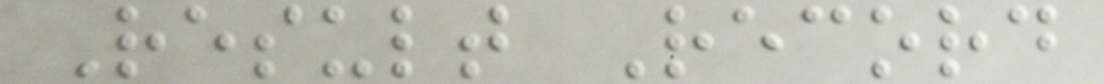Result Record
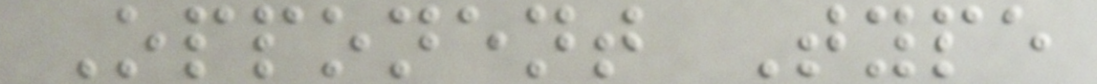Opponent Type
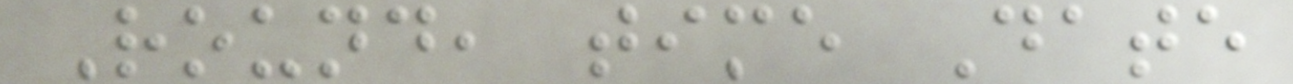Round, time Date
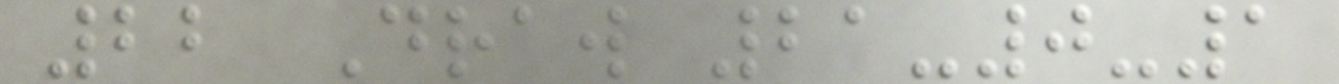22 Draw 21-0-1
